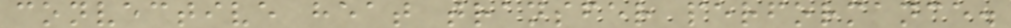convective heat transfer performance.
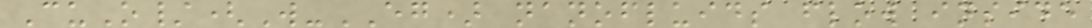CuO/(W-EG) nanofluids flow inside
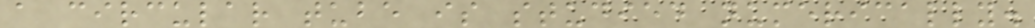a circular tube is studied numerically.
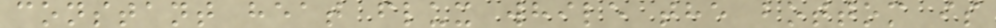constant heat flux while the bottom is
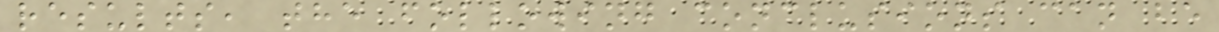results, the following conclusions can be
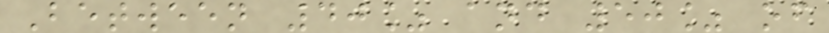Between 40% and 50% of
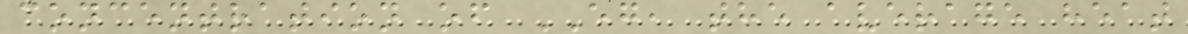concentration of EG, the average heat
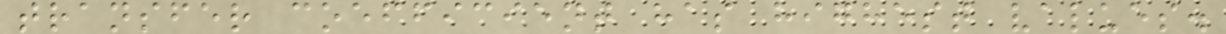transfer coefficient has highest values.
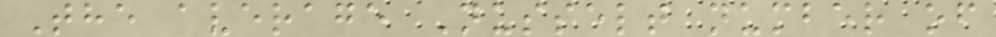The average Nusselt number of
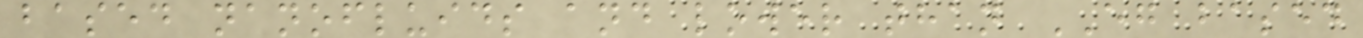based nanofluids and lower than EG based
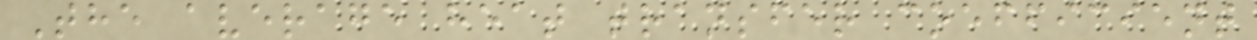The average heat transfer coefficient
